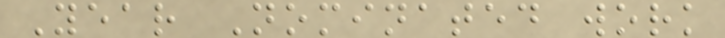Year Nominated work
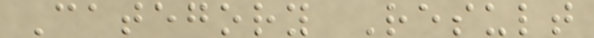Category Result
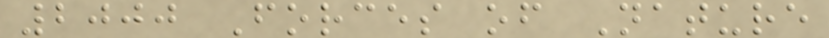2000 Forces of Nature
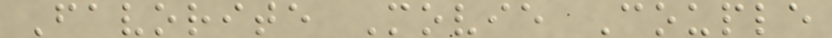Favorite Movie Couple
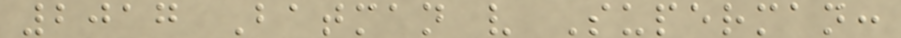2017 Batman v Superman:
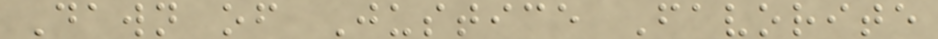Dawn of Justice Favorite
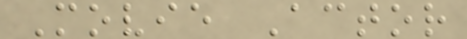Movie Actor
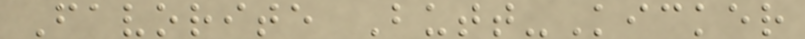Favorite Butt-Kicker
